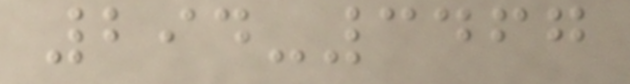294-3467
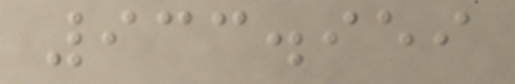933.959
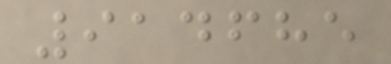914685
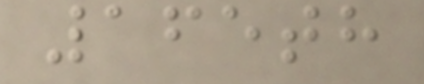165th
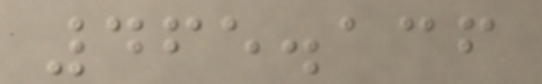465.136
